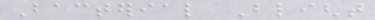Bacterial Blight
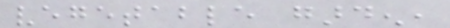vegetable garden,
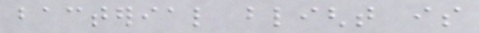bacterial blight is
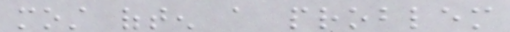most often a problem
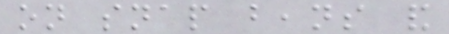on snap beans and
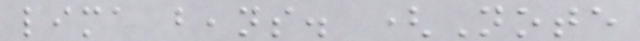lima beans. (Note
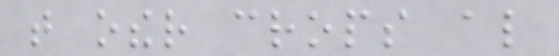that other crops also
